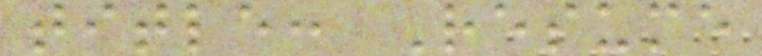title: Resume
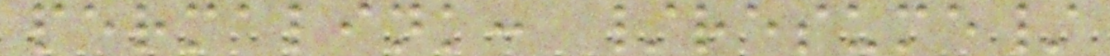permalink: /resume/
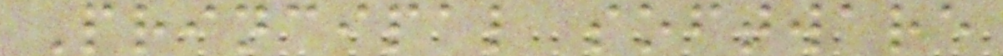Principal software
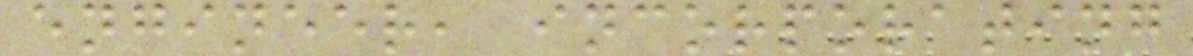engineer, incorporating
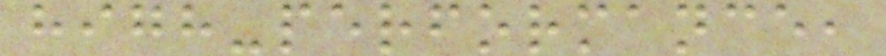high-performance,
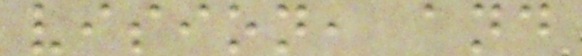vision, and
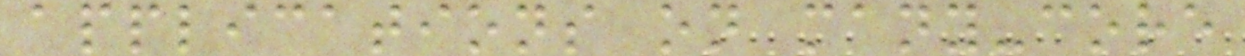applications on many-core
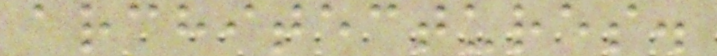architectures.
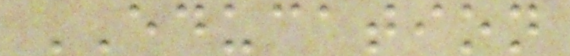EDUCATION
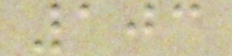103
